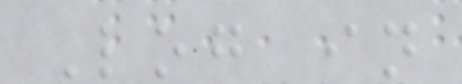Log in
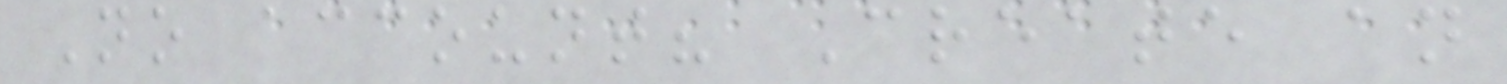No account? Create an
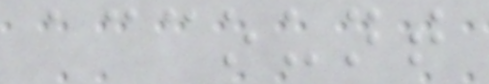account
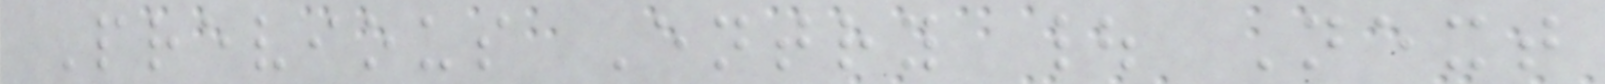Previous Entry | Next
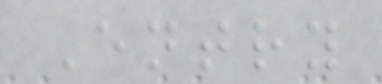Entry
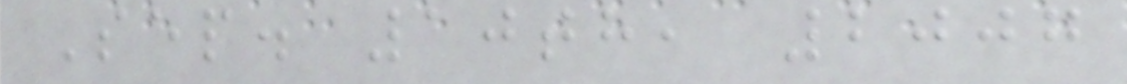Sep. 10th, 2007
